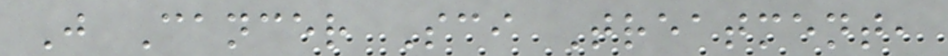J Cancer Sci Treatment,
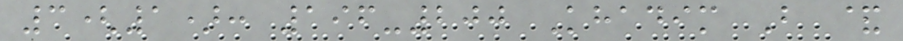3(1): 196-200 Khadim B &
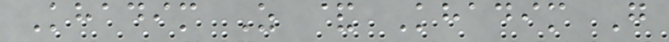Khadim Z & Khadim G
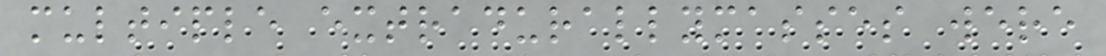multiple extradurallymasses were
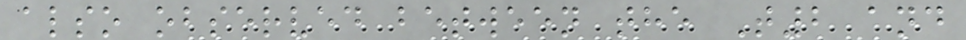also observed between the T2 and
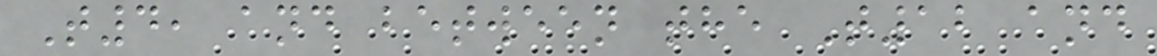T4, and between the T12 and
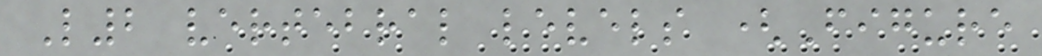L2 vertebral levels (Figure
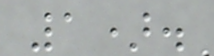1).
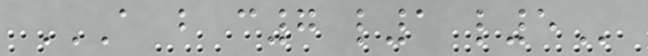A B C7 L1 L5
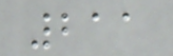211
